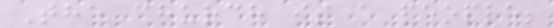The church is a people;
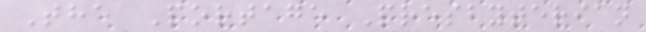The Portage Presbyterian
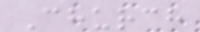Church
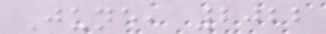June, 2022
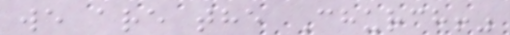we are the Church!"
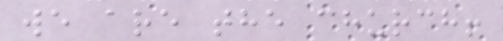we are the church!
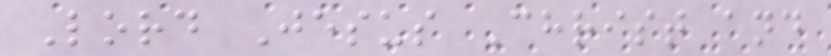Lord Jesus Christ and
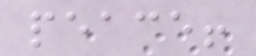peace!
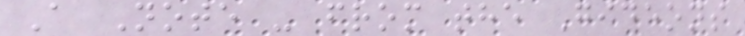A Note - from the Gideons
